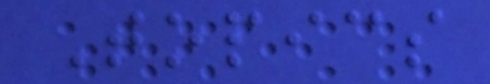Topics
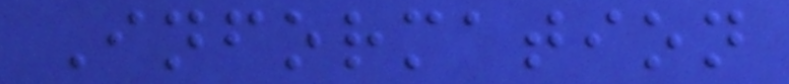Information
